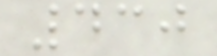430
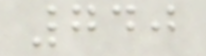740
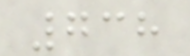738
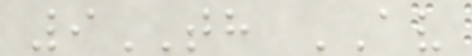9TH AV
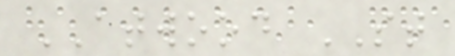ATWOOD ST
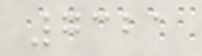7321
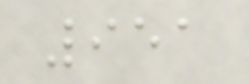951
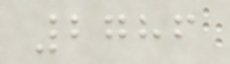2786
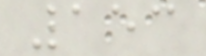153
